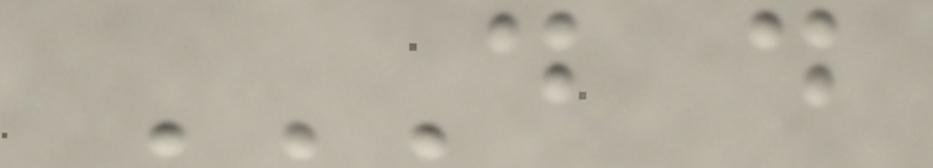D D
